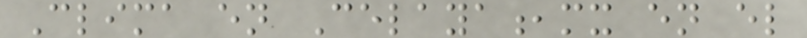Clima en Celaya,mx en el
